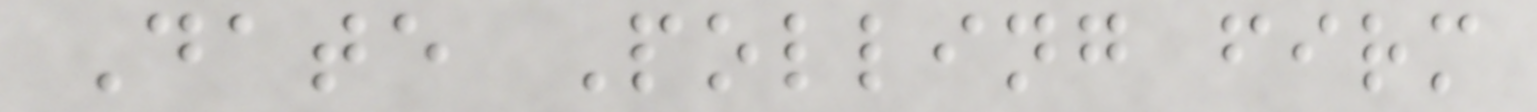Date Polling firm
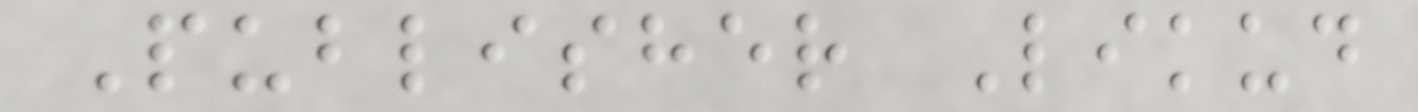Publisher Likud
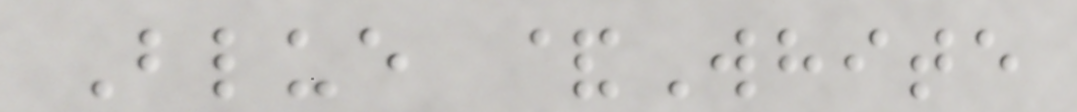Blue &White
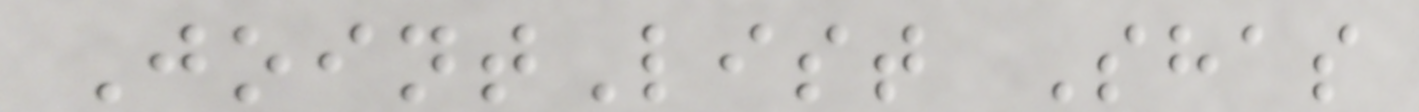JointList Shas
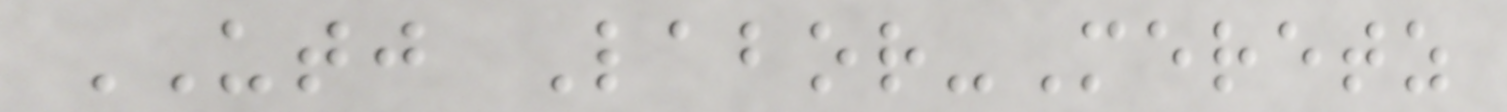UTJ Labor-Meretz
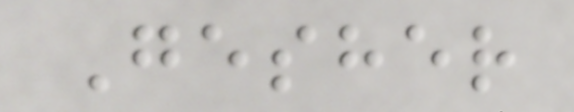Gesher
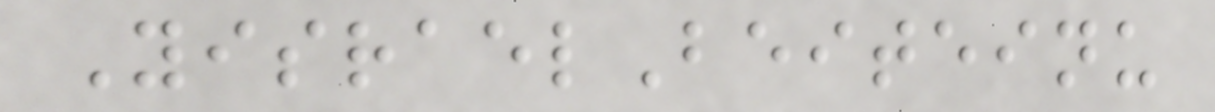YisraelBeiteinu
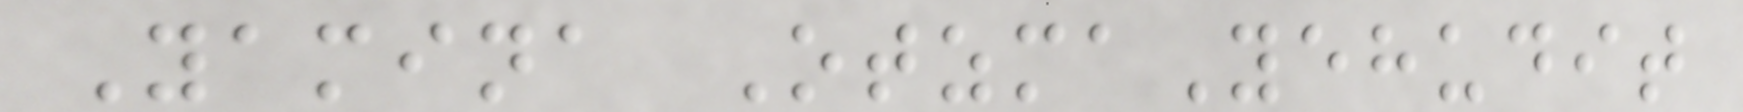Yamina OtzmaYehudit
